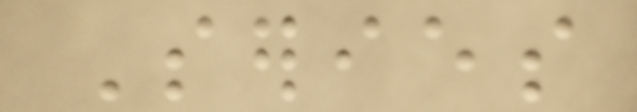Series
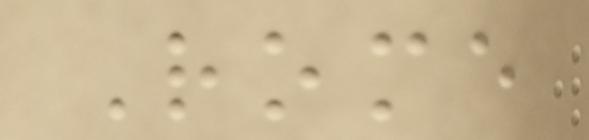Rome
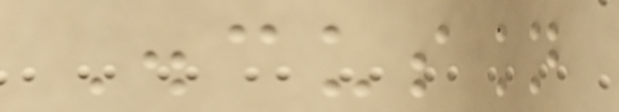Discussion
